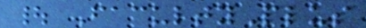| FacultyPlus
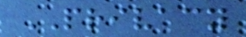PRIVACY
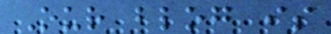Our blog is
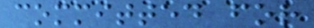committed for
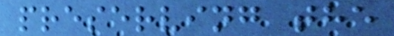preserving the
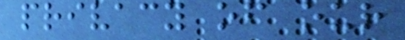privacy of our
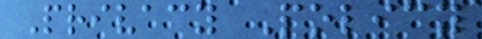Privacy Policy
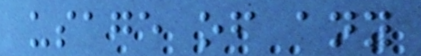usage of any
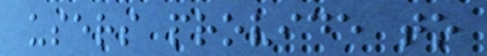users provide to
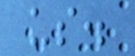us.
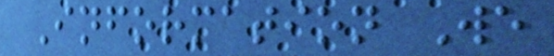Information We
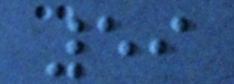59
